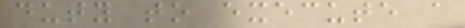duty to execute a
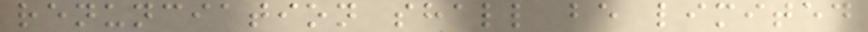renunciation shall be limited
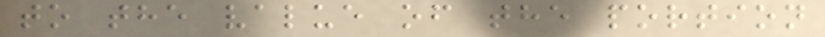to the value of the portion
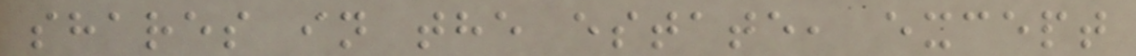shares in the estate, except
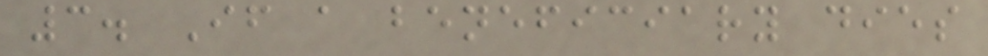3. If a beneficiary dies
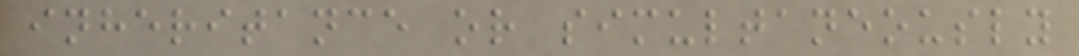inheritance or simultaneously
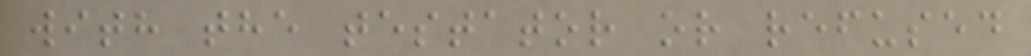with the testator or refused
